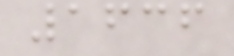1636
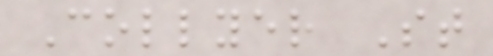Collyer St
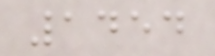1454
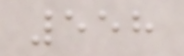558
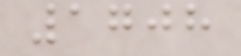1708
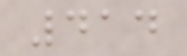414
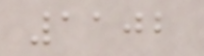1102
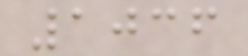1036
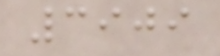3909
